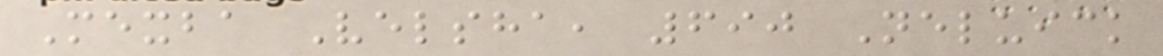Mexba Velsha, 690 Neluick
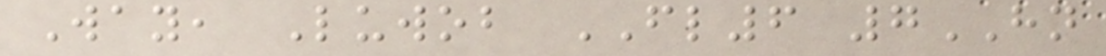Way, Luwob FL6 7HN
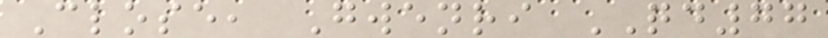Close, Gwenri QD77
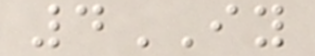4IY
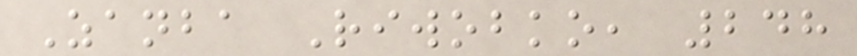Zanba Riwobko, 248
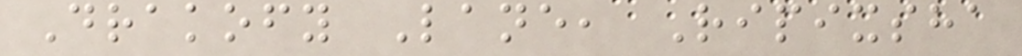Drakofy Lane, Ripixsha
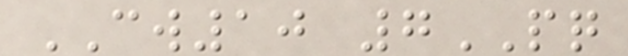CW10 7PQ
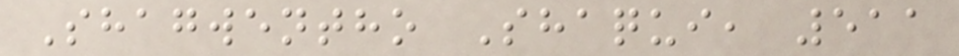Shagwentho Shaqui, 511
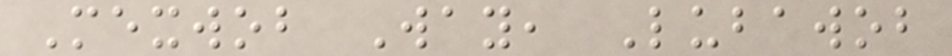Mexwob Way, Lubawob
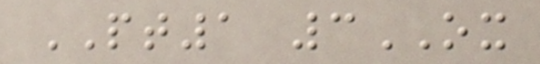PT1 3OX
